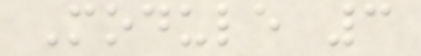Module 3
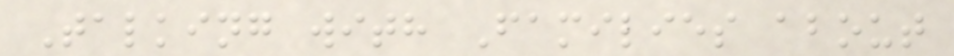Talking with Families about
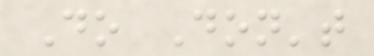Do Don't
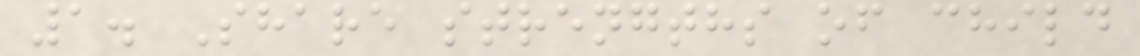1. Share strengths of child
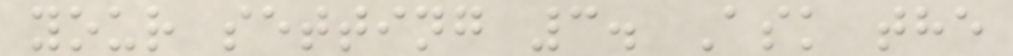your setting 3. Ask the
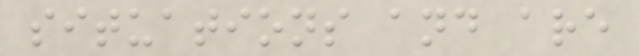situations and are
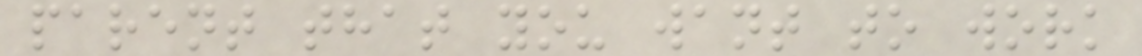parent that you want to work
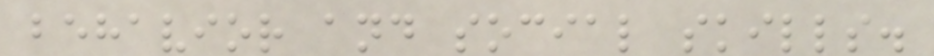behavior and social skills.
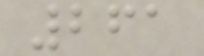261
